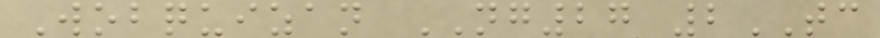Wobquizan NG27 2TC
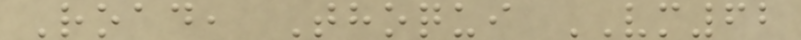Road, Thoqui VM62
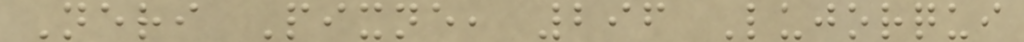Neri Pixne, 296 Lujorqui
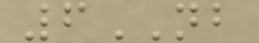6NB
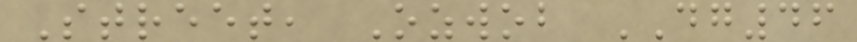Street, Ozwob DG46
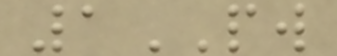1PW
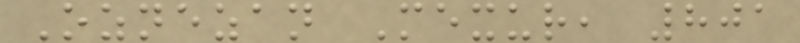Oznezan Mexur, 801
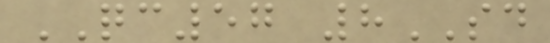QC57 8SD
